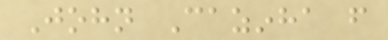John Cazinha from
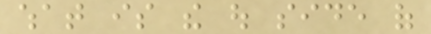what is the out side of
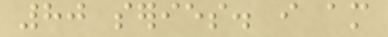80 series. i am
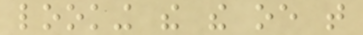looking the the oe that
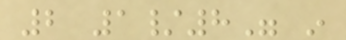2 1/8" in
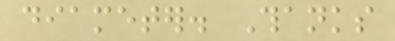diameter. Thanks
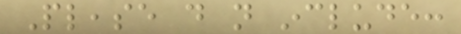Please do not include:
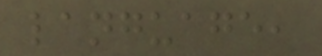language,
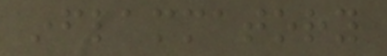inflammatory
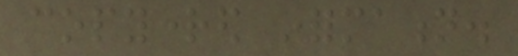copyrighted information.
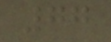77
